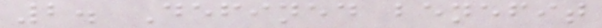2. Defined benefit
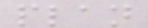plan
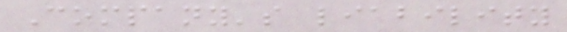Company's liability
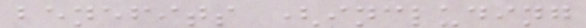benefits (including
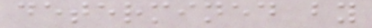determined by
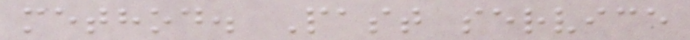method. Past service
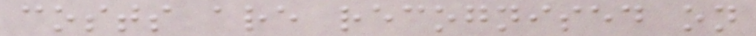costs are recognised on
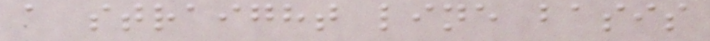a straight line basis
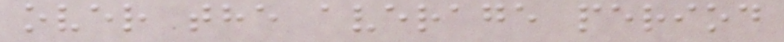over the average period
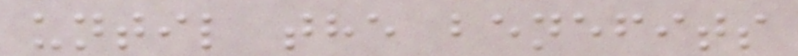until the benefits
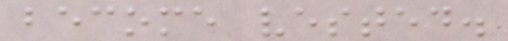become vested.
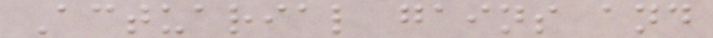Actuarial gains and
